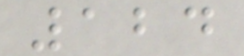124
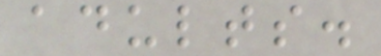adults.
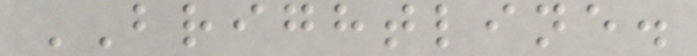BRIGHTLINE.
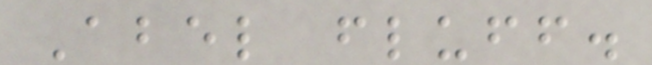Abel fluff.
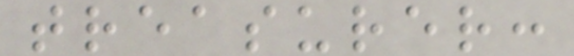treasurer:
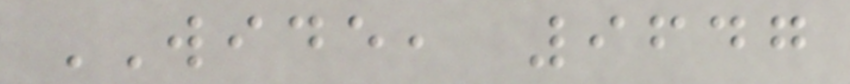WIDE, 9647
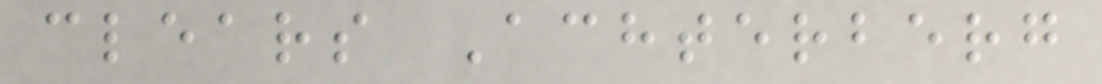clears Achterberg
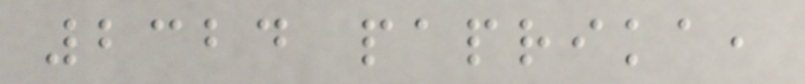2324 paprika,
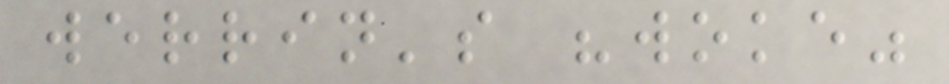werrin's "woke"
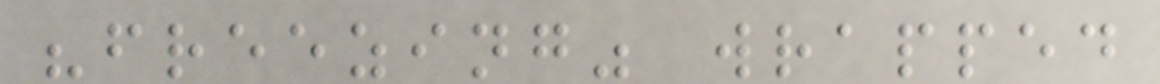"freezing" wrapped
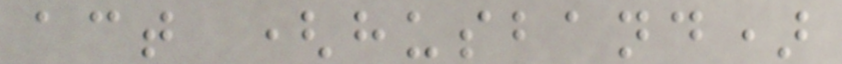act (husband)
